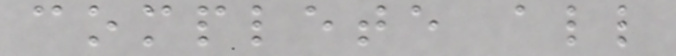complete all
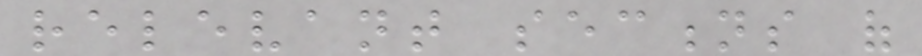relevant sections of
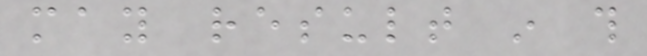may result in this
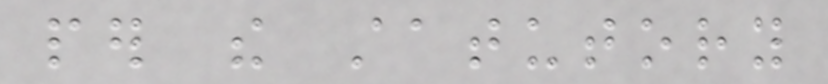per the statutory
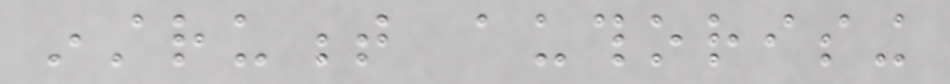instrument authorising
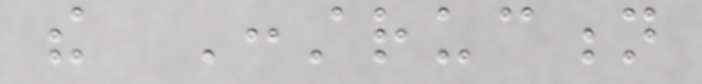the Construction
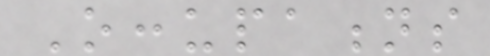Occupations
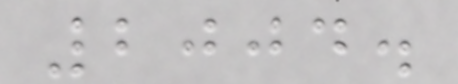2004.
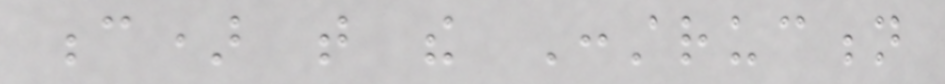c) that the Construction
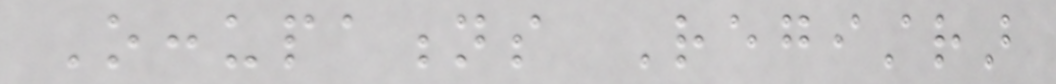Occupations Registrar
